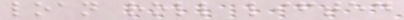loan roll lifted
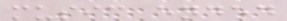music ended
